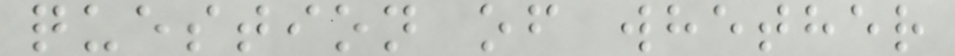question of whether
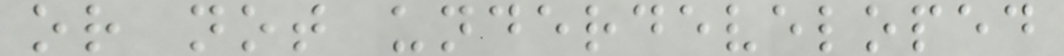or not underdeveloped
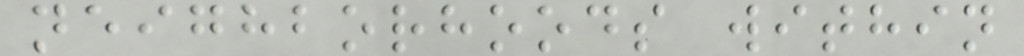neighborhoods within
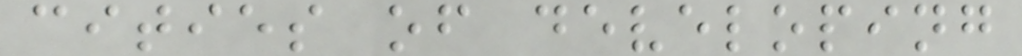cities of developing
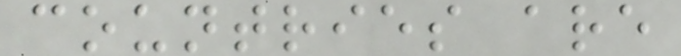countries are
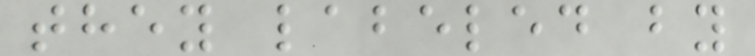they labeled by
